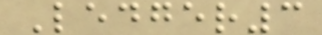Ledger3
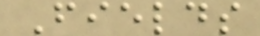Fields
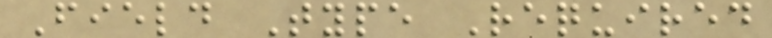Field Type Required
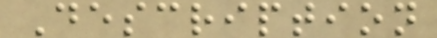Description
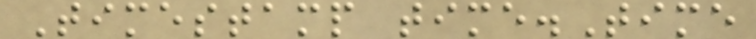Timestamp time.Time
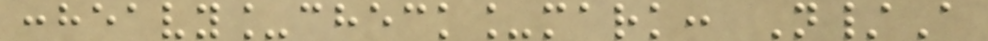:heavy_check_mark: N/A
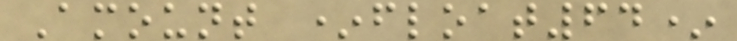Amount *float64*
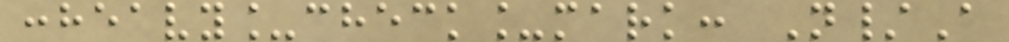:heavy_check_mark: N/A
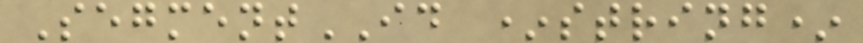SegmentID *string*
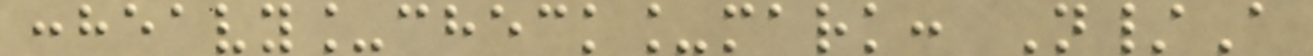:heavy_check_mark: N/A
